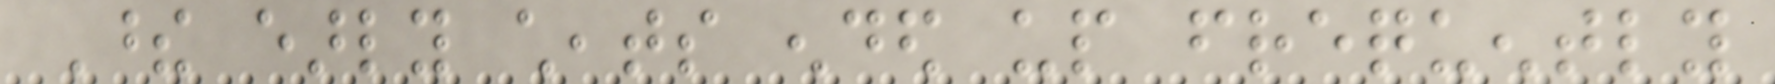These early cheats ended up frequently
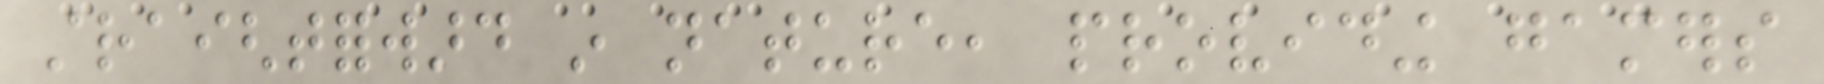straightforward in nature, providing gamers
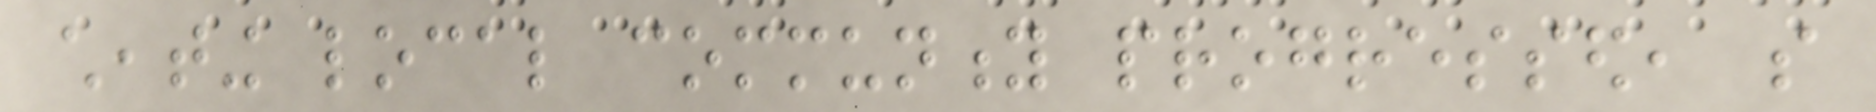cheating local community progressed, so
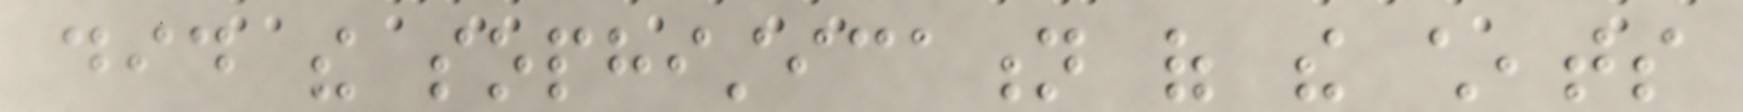did the sophistication of the cheats
